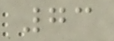73
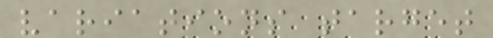variations target
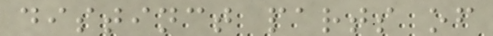distinct parts of
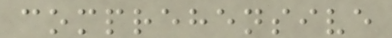comprehensive
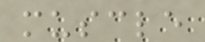muscle
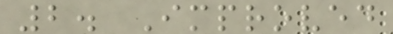2. Improved
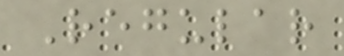Regular
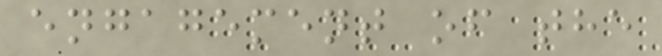engagement of the
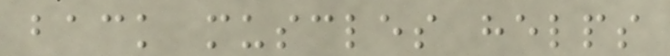back muscles helps
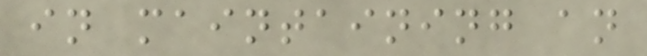in maintaining an
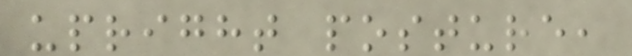upright posture,
